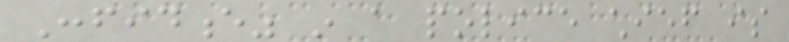Confidence" in a police chief is
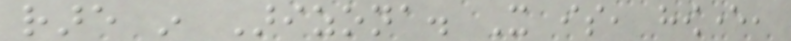rare in Arizona. It is, however,
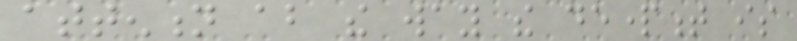attention about the way the department is
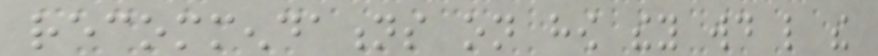recommendations on how they would like the
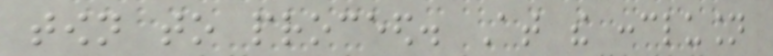town to proceed. At the conclusion
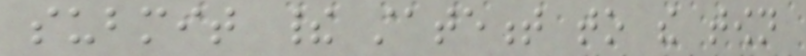submit their statement to the town
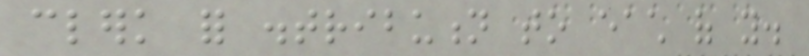clerk for distribution to each of you.
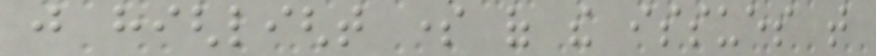just highlight some of the issues that
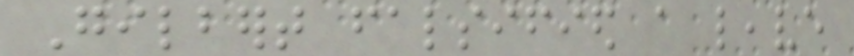Gilbert falsified a leave
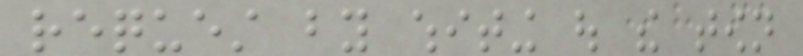request by whiting out the town
